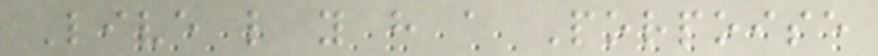Live like you have a Porpoise
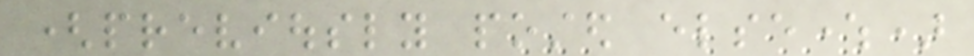(previously posted elsewhere)
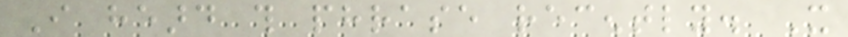I heard this phrase recently. It
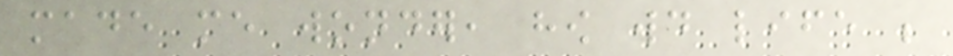made me wonder, how would life be
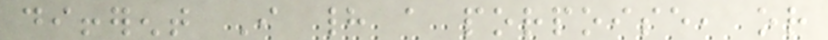different I had a porpoise, or
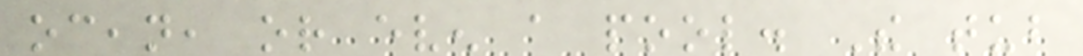ocean, or even a pool. The tub
